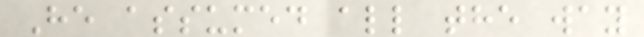He assumed all the way
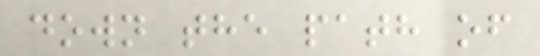down the path of
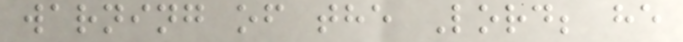warning of the Lord; he
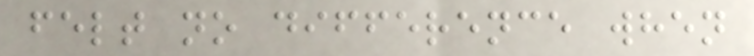felt no difference when
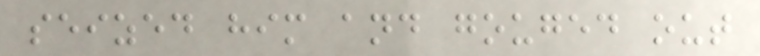seized him and gouged out
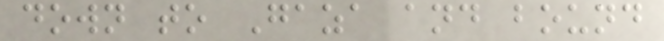down to Gaza and bound
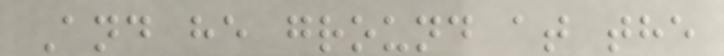And he ground at the
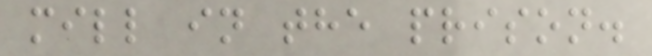mill in the prison.
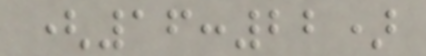(16:22)
